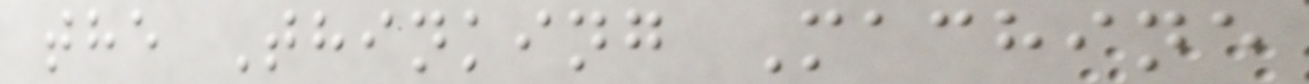the Thinking Machine
